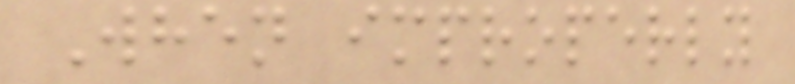When improperly
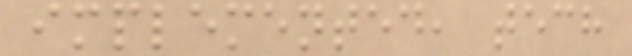implemented, tech
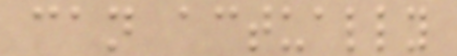can actually
